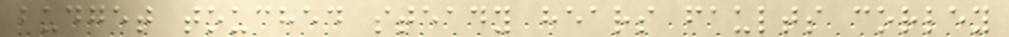budget touched steady hears faults corley
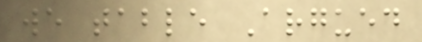we table Argued
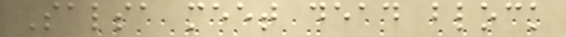Salsa meet dead block
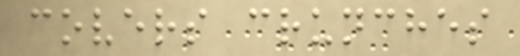covers crunches
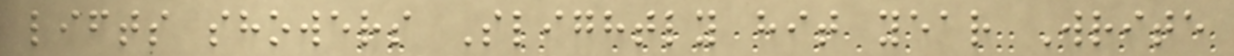lifts showers Slightly hit year Write
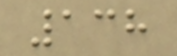138
